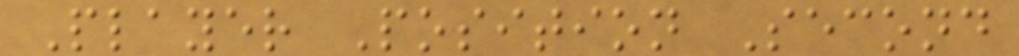Player Position Second
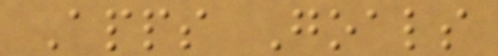Apps Goals
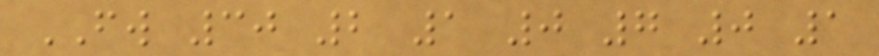FW 30 2 1 0 7 0 1
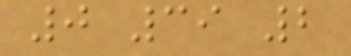0 39 2
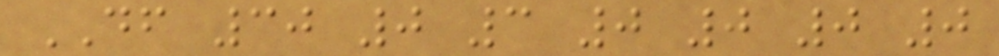DF 30 0 3 0 0 0 0
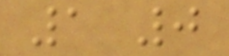1 0
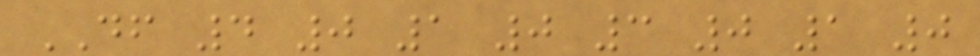DF 4 0 1 0 3 0 1 0
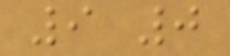9 0
